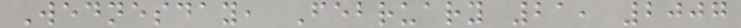Wednesday, February 21, 2007
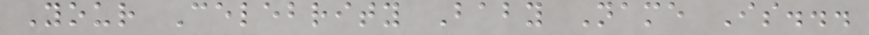Your Celebrity Baby Name Is...
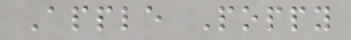Apple Poppy
